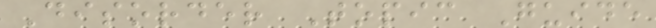Disorder Topic Guide
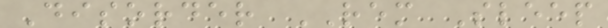Disorder REM Sleep
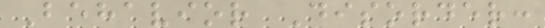Behavior Disorder:
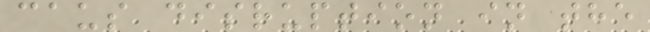caus disruption in the
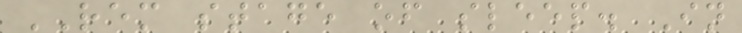REM stage of sleep. In
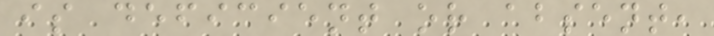is deficient or absent,
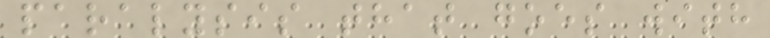paralysis that goes with
